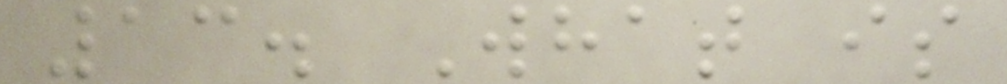13. What is
